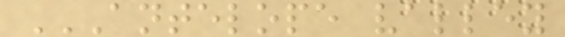ANTELOPE VALLEY
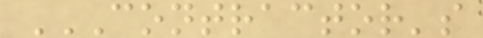CONTRACTOR'S
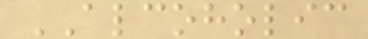ALCOHOLIC
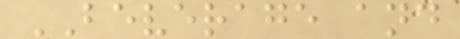BEVERAGE and
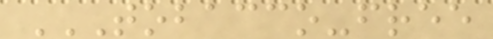TOBACCO-FREE
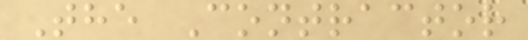The Contractor
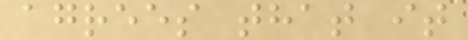agrees that it
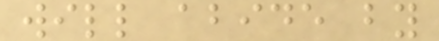will abide by
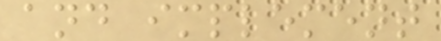and implement
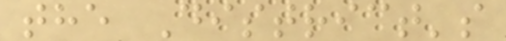the District's
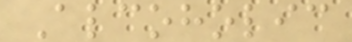Alcoholic
